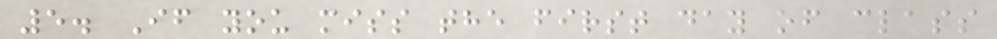5. If you miss the first day of class
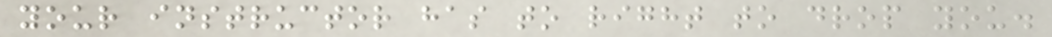your instructor has to right to drop you.
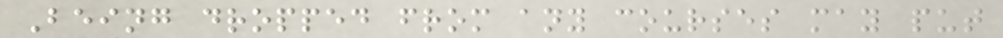Being dropped from any courses may put
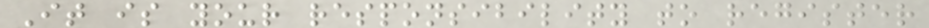It is your responsibility to register
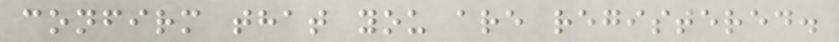confirm that you are registered.
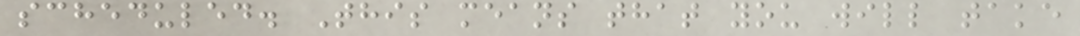scheduled. This means that you will take
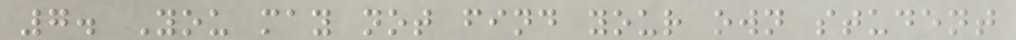7. You may not find your own student
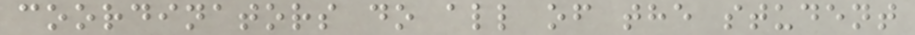coordinators do all of the student
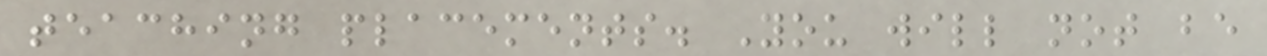teaching placements. You will not be
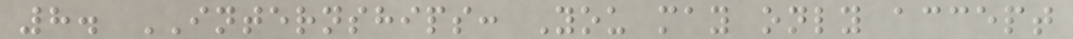8. INTERNSHIPS: You may only accept
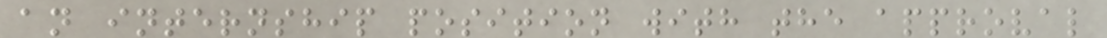an internship position with the approval
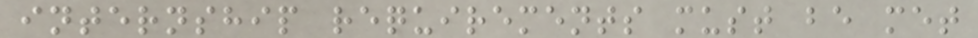internship requirements must be met
